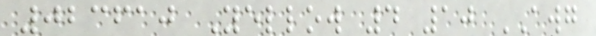023610 Yellow 4 10 AWG
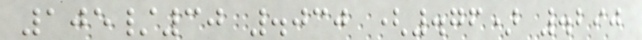105/30 .030 (.76) .290
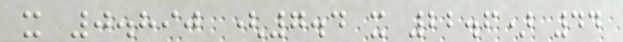x 0.890 (7.4 x 22.6) 44
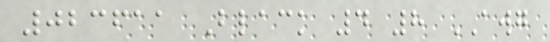023611 Black 4 8 AWG
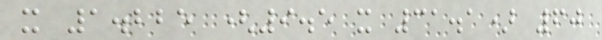x 1.225 (9.5 x 31.1) 60
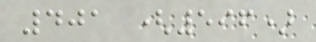401 (596)
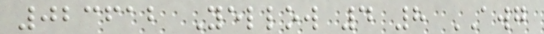023612 Yellow 4 8 AWG
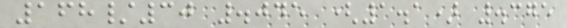168/30 .045 (1.1) .375
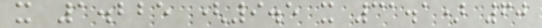x 1.225 (9.5 x 31.1) 60
